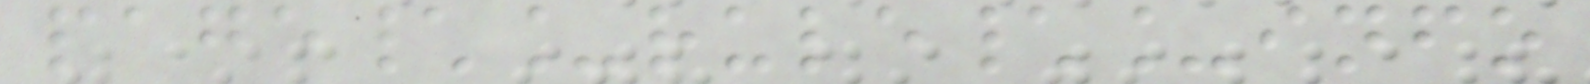page\_rule\_info
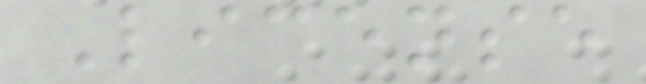License
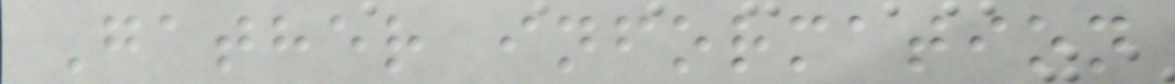Gather information
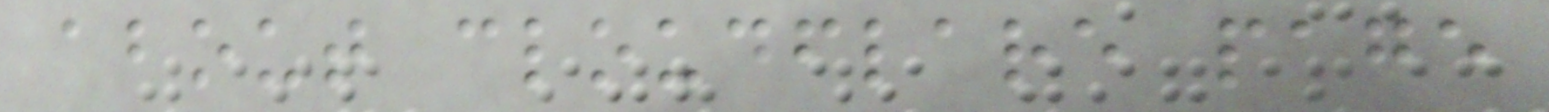about cloudflare page
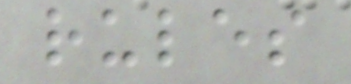rules
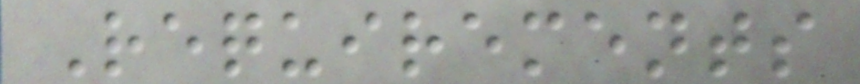Requirements
